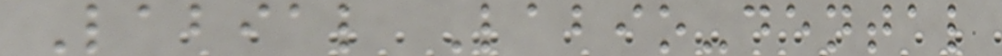Labial Labio-dental
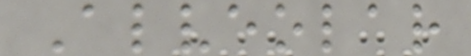Alveolar
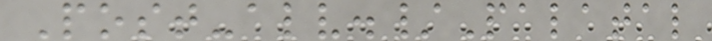Post-alv./Palatal
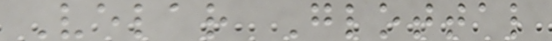Velar Glottal
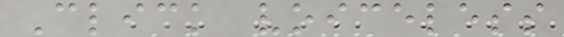Click voiceless
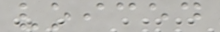voiced
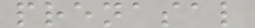prenasal
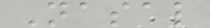Nasal
